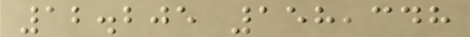12.205 158,348
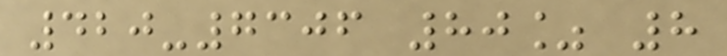420-7306 80% 8
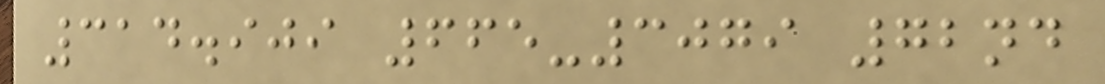314.909 665-3079 72nd
